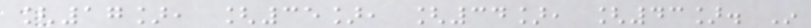[17], [35], [34], [43]. In
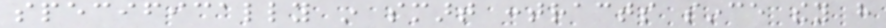specifically in smart contracts since they have
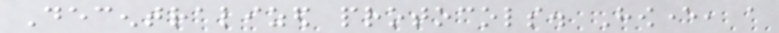Decentralized protocols. However, a
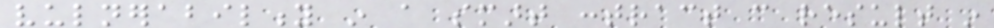vulnerability in a smart contract can result in
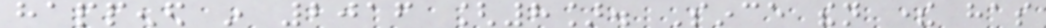happened in 2016 [8]. Since then there has
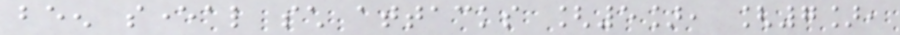been several such attacks [5], [7],
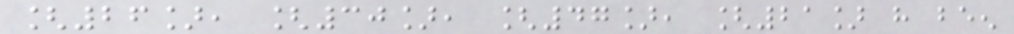[26], [30], [47], [21] have been
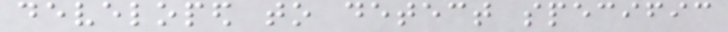developed to detect specific
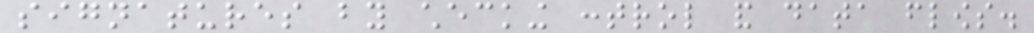signatures by checking control and data flows.
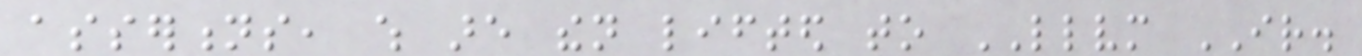assertions, which are then lifted to LLVM IR.
